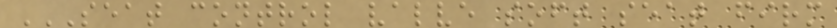SEAT CONTROL VALVE SOFT SEAT FIRM
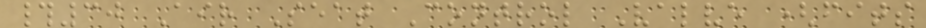#30 Air Seat Control Valve (fits
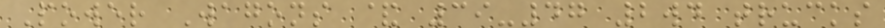Power Wagons & 39-47 2wd trucks
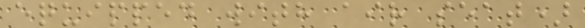equipped with air seat)
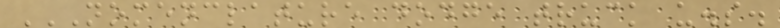NOMENCLATURE DODGE TRUCK U.S.
